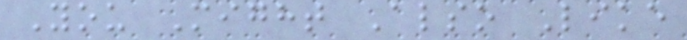You Might Also Like
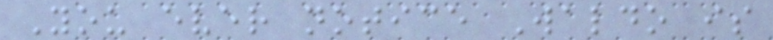You ever notice Waldo is
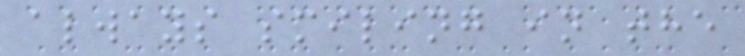always smiling in the
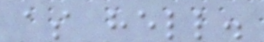as hell.
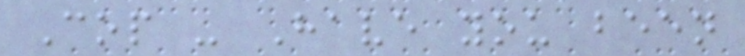Cop - Have you been
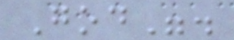God".
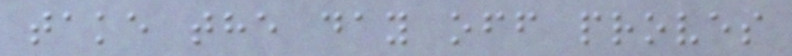take the day off proves
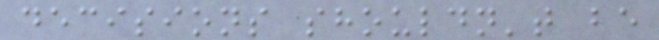decisions shouldn't be
